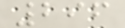296
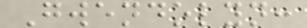Gwendolyn:
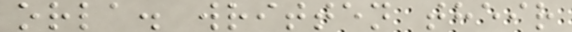orla. written their
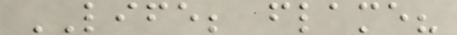LIFE; flame?
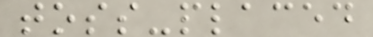toss-placed
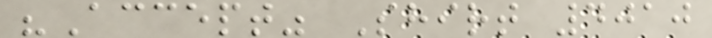"Accept" Shirt 4010
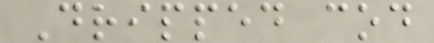Dripped cod
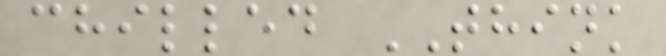chilled THINK
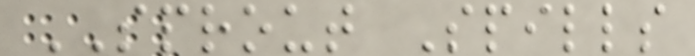SPROUT Spills
